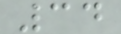34
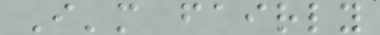I'm fairly
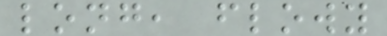long, flowy
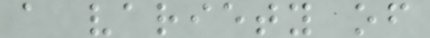a variety of
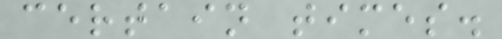certain times.
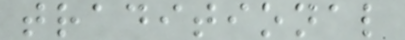traditional
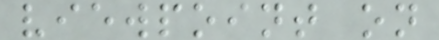viewpoint on
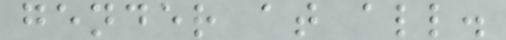gender at all.
